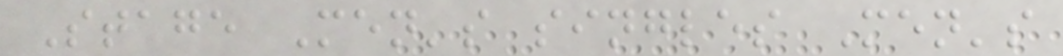Stage Men's singles Men's
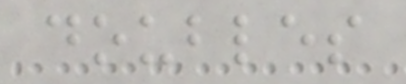doubles
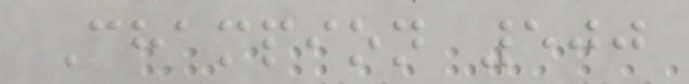Champion 500
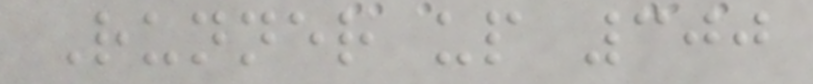Runner up 300
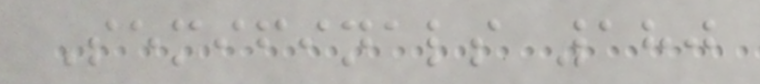Semifinals 180
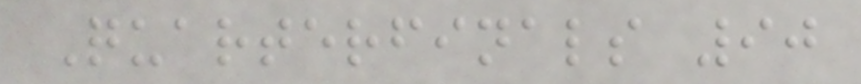Quarterfinals 90
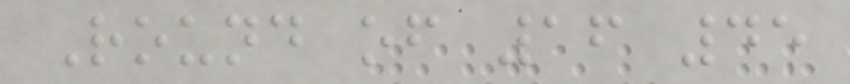Round of 16 45
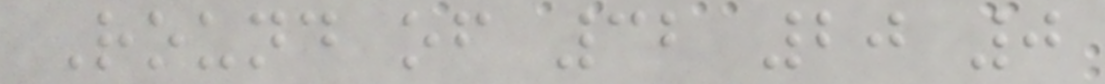Round of 32 20 0
